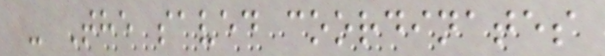- The saved coordinates
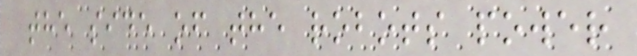the side of the robots power
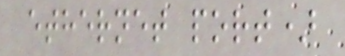ethernet port)
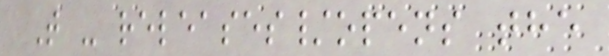T - releases/opens the
